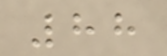88
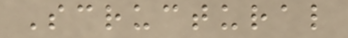Scructural
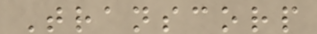Transcorp
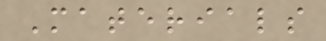Materials
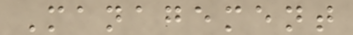Management
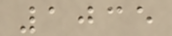1035
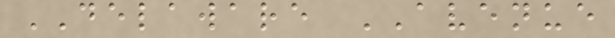DELAWARE AVENUE
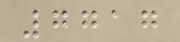7717
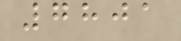7801
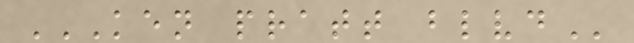KEN PRATT BLVD
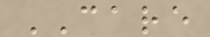CARE
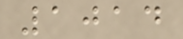1014
